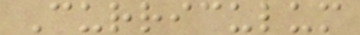Curriculum
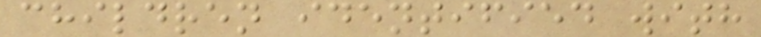children identified with
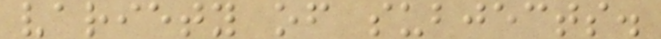variety of subjects.
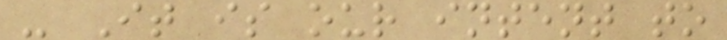- It is our intent to
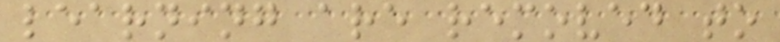learning are removed to
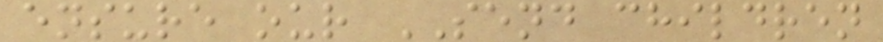ensure our SEND children
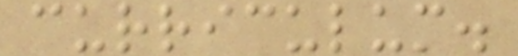curriculum.
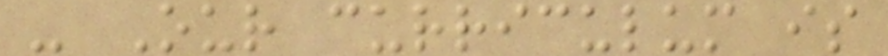- Our curriculum is
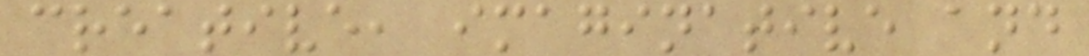creative, imaginative and
